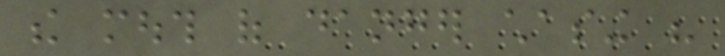the mouth of danger chasing his
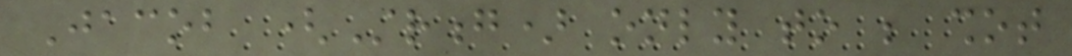Jacob (Strong) only to be shot
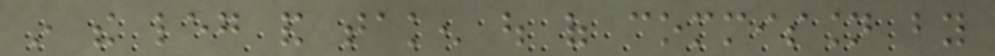in the leg and taken out of commission by
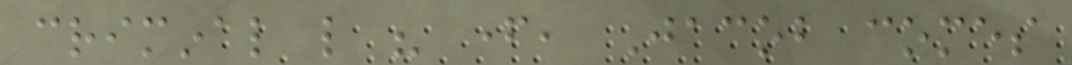criminal like his father, Jacob comes
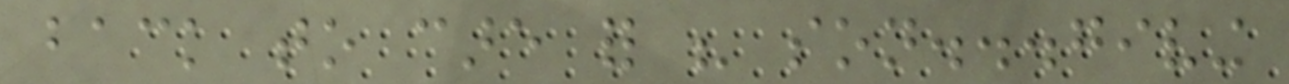back to care for his son...giving
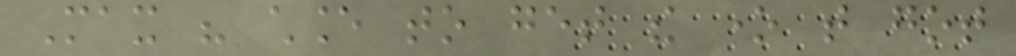Max his chance to get the one that got
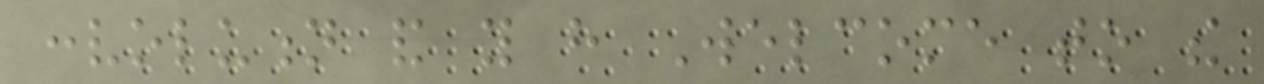convolution and you have Welcome to the
